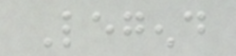Legend
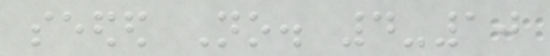seeded No. 4-10
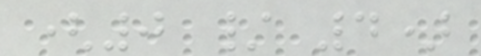(0 / 4)
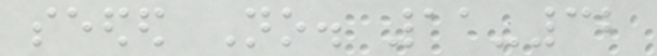seeded No. 11-32
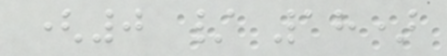(0 / 18)
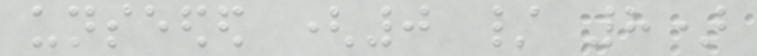unseeded (0 / 8)
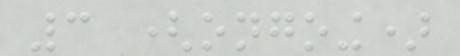3 (ongoing)
